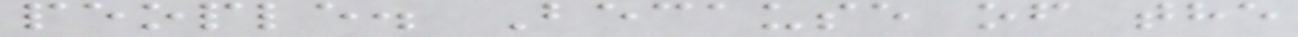people. Because of the
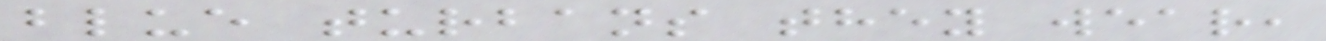blue turbans they wear,
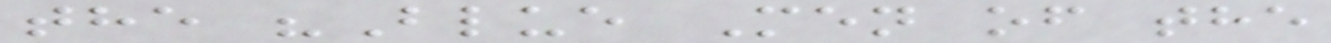the "Blue Men of the
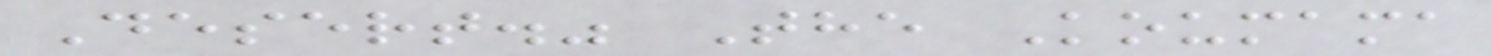Desert." The Koumama
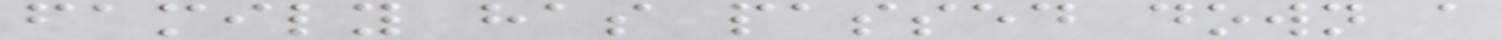family has passed down a
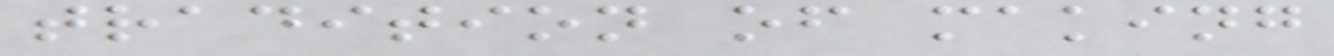tradition of making
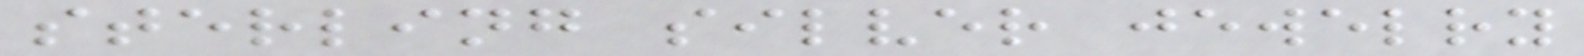sterling silver jewelry
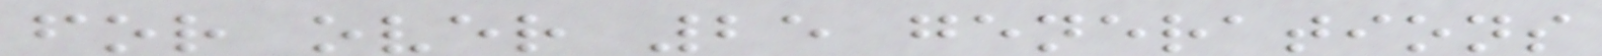for over 25 generations
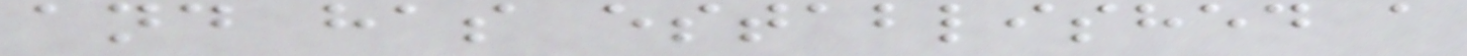and has established a
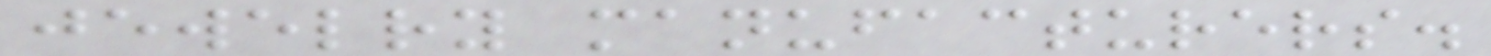jewelry manufacturers.
